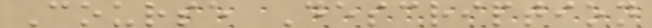Course Description
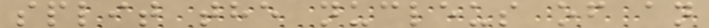split the nucleus of an
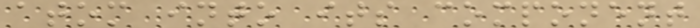atom into its component
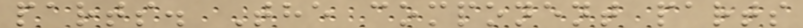parts. The component parts
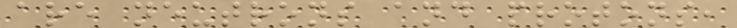are neutrons and protons,
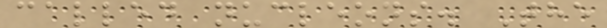called nucleons. The
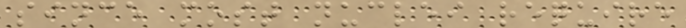since most nuclei require
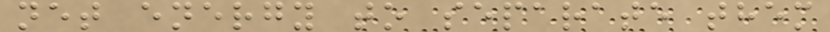net energy to separate them
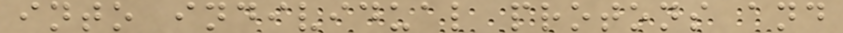into individual protons and
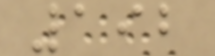192
